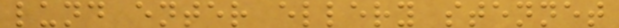lund enter ellery stennet
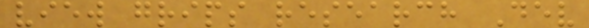view grips research Dev
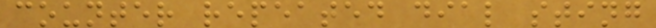counter repeated dial sting
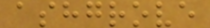ashgrove
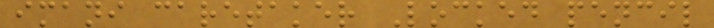imani caretaker Locked pencil
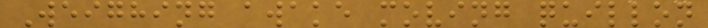Weighing awake moving quillon
